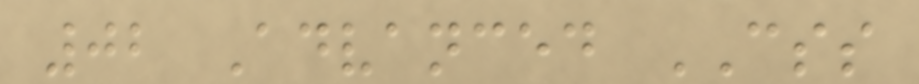02 Advanced CSS
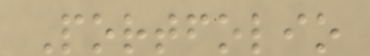Portfolio
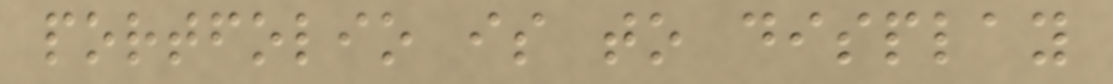portfolio is to display
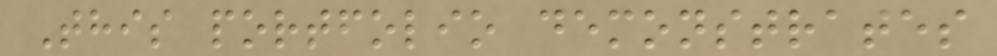This portfolio demonstrates
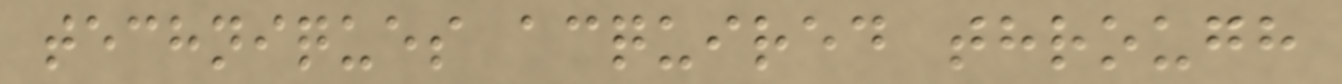techniques acquired through
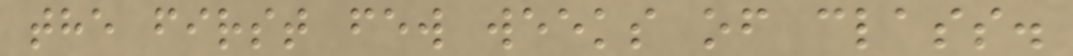the first few weeks of class.
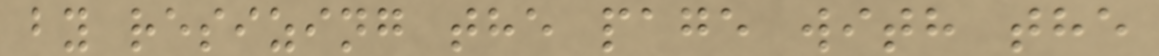by resizing the page with the
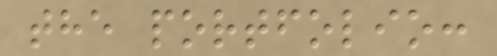the portfolio:
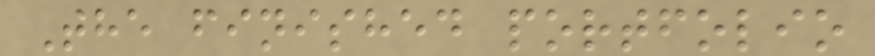The finished portfolio
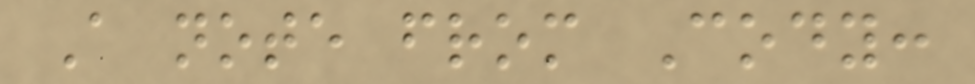A note from Cody:
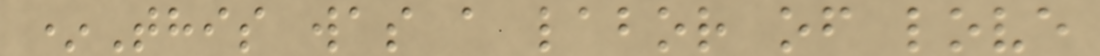*This was a labor of love
